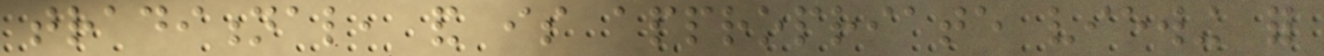traditional, and is appropriate viewing for
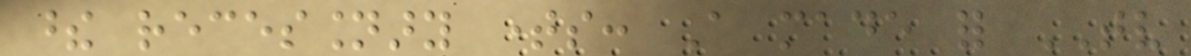these recessionary times: A made for TV
